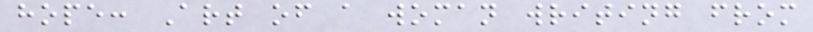hope: Art of a woman writing from
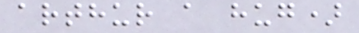arthur a hug)
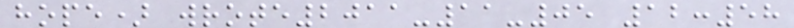hope) wrote2011-11-05 12:58
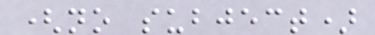(no subject)
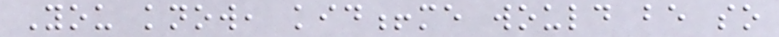You know, kid!me would be so
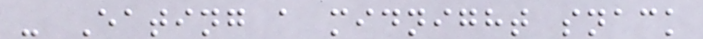- Eating a midnight snack
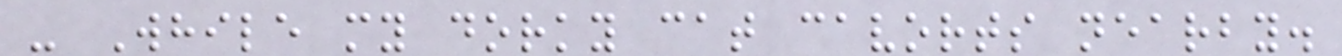- While my dorky cat cavorts nearby.
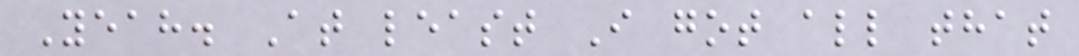Yeah. At least I got all that
